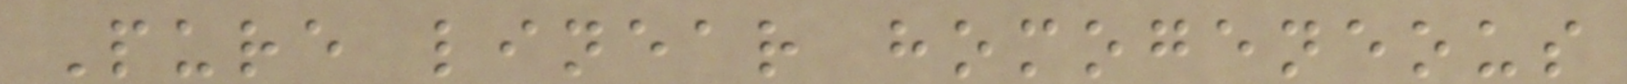Pure linear homogeneous
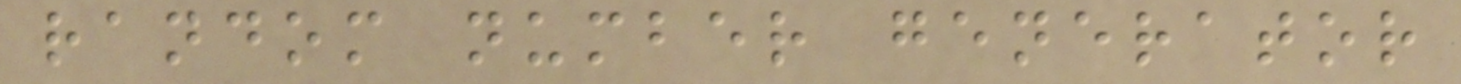random number generator
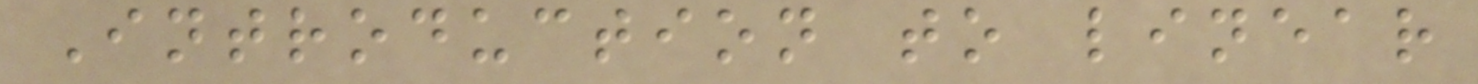Introduction to linear
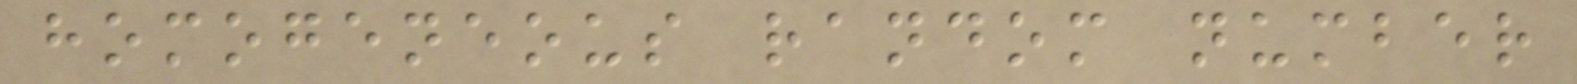homogeneous random number
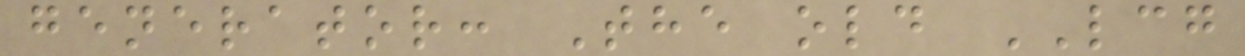generator: The old LCG
